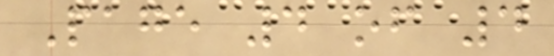Page 4 of 4
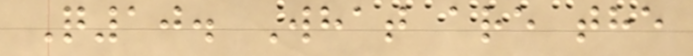Q10. What are the
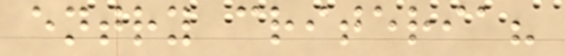entry criteria?
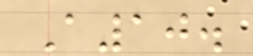A10.
